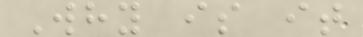Why is it
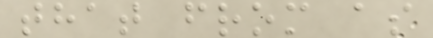that from as
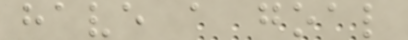have a goal
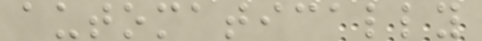automatically
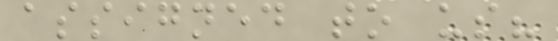assigned to us?
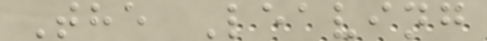The Leaving
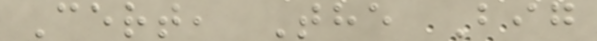Cert, The Big
